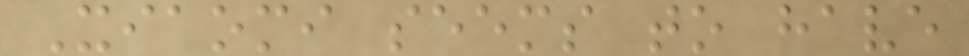Xiaomi seems to have
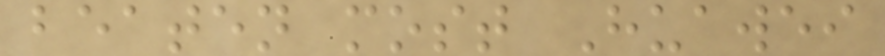beaten most Huawei
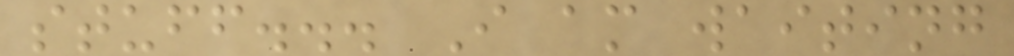stuff... I am waiting
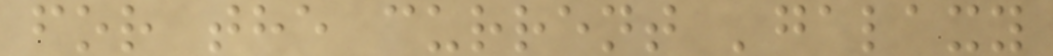for the current 'galaxy
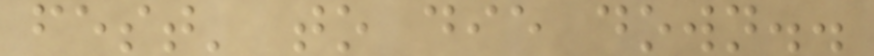fest' to die down..
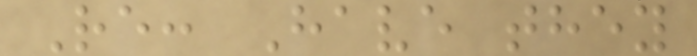Re: Have they
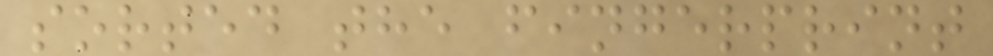sorted the fingerprint
